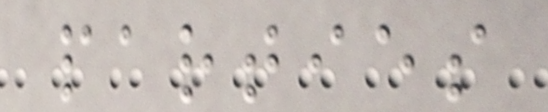parties
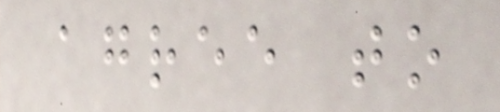agree to
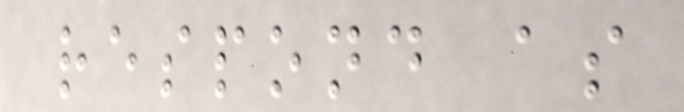respond as
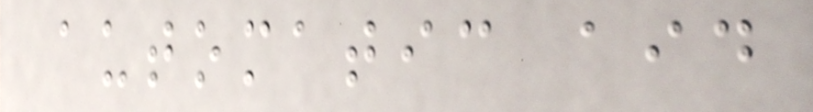automatic aid
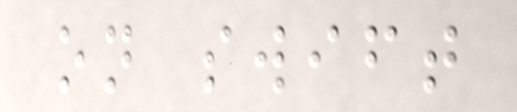on swift
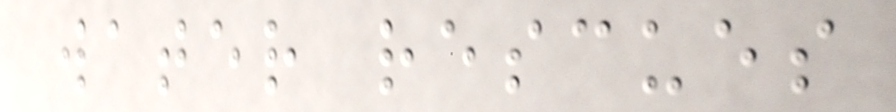water rescues
